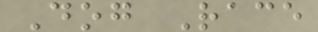Dog Race
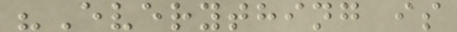"Everything is
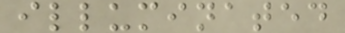illuminated
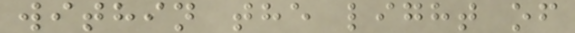within the light of
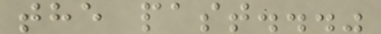the past..."
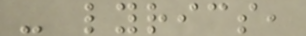- lyrics,
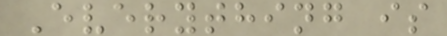Everything is
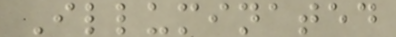Illuminated
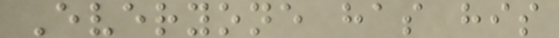Everyone has his
